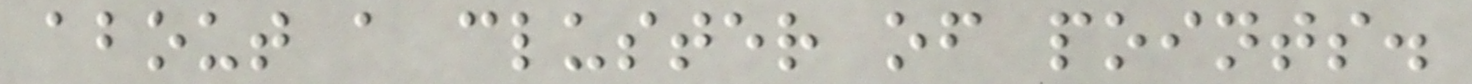about a cluster of points.
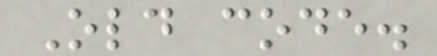Old code.
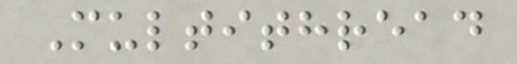Multithread
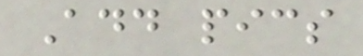Add pics
